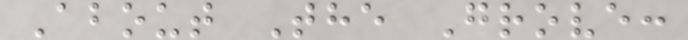About The Grove:
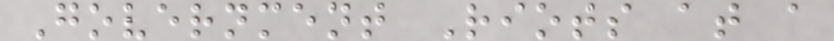Government Riots at a
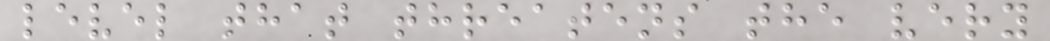level that threatens the very
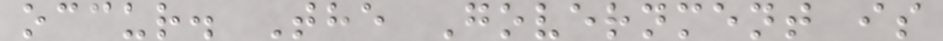occur. The Government is
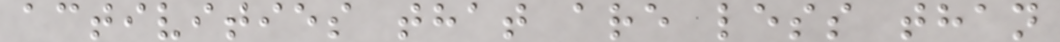activities that are less than
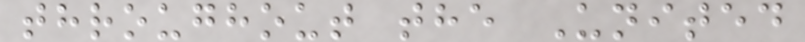throughout the United
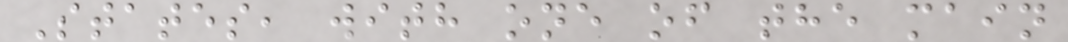States, with one of the main
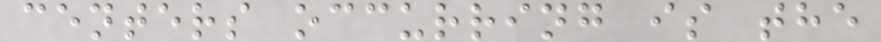centers occurring is the
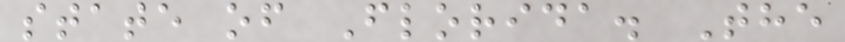state of Florida. The
